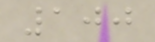100
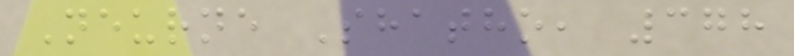Neurne Shatho, 378
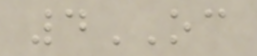4OC
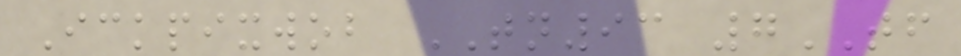Ickpixwob TN93 7TF
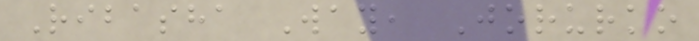Ribasha Way, Jorurko
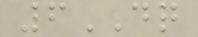6DQ
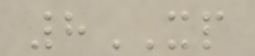8XP
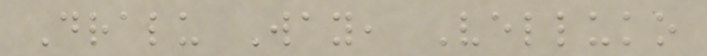Dralu Way, Velluko
